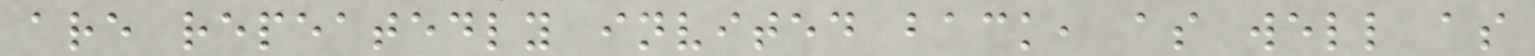are repeatedly invited back, as well as
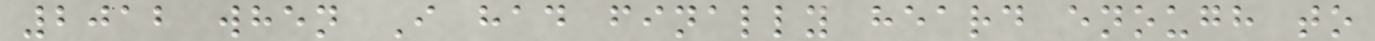2012 when I had finally heard enough to
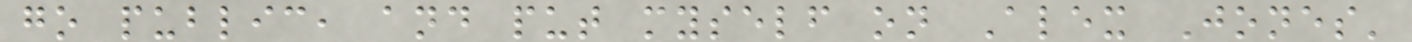go public, and put myself on Alex Jones'
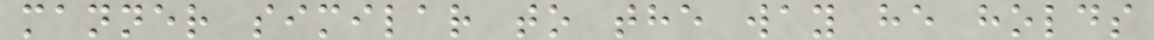manner similar to the way he holds
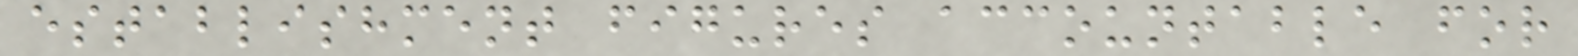establishment figures accountable for
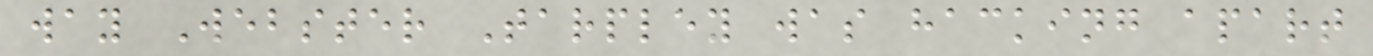way Webster Tarpley was hacking apart
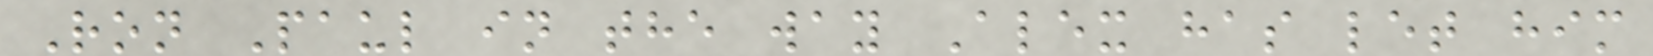Ron Paul in the way Alex has let him
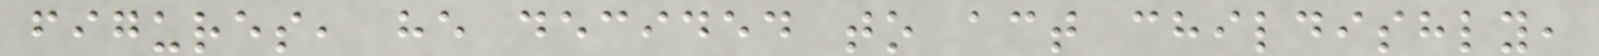figures, he decided to act childishly,
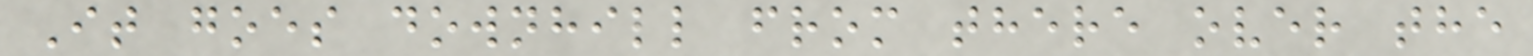It goes downhill from there over the
